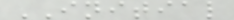INITIAL
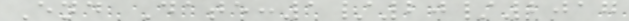End Date:1/20/2017
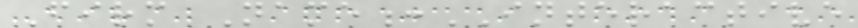Firm Name:INTERACTIVE
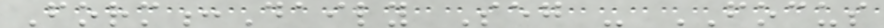Form:Daily Seg - FOCUS
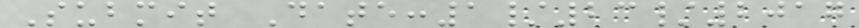Submit Date:1/23/2017
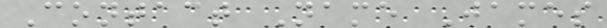Contact Name James
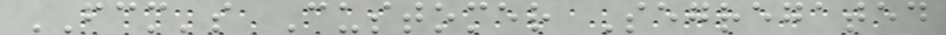FCM's Customer Segregated
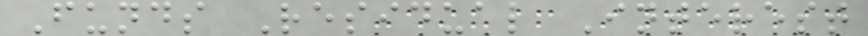Funds Residual Interest
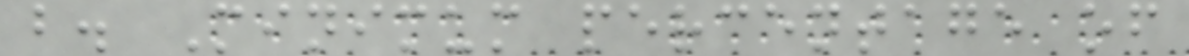b. Minimum percentage of
